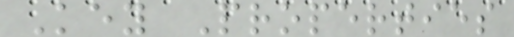Key Properties
